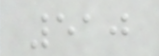510
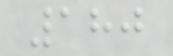180
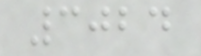3024
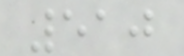510
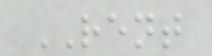RENT
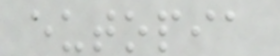eutopia
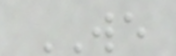WE
